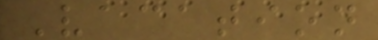Vacation
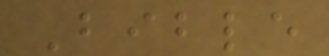Bible
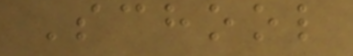School
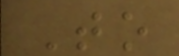To
